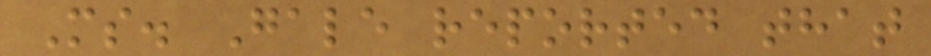Ms. Gale reported that
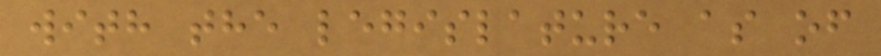with the legislature as of
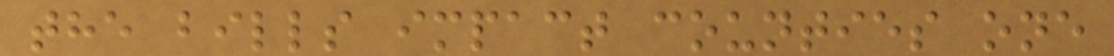the bills impact counties one
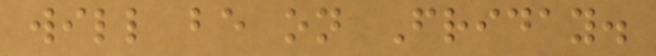will be on Friday.
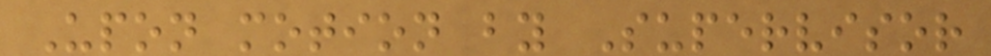Upon motion by Supervisor
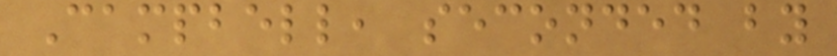Campbell, seconded by
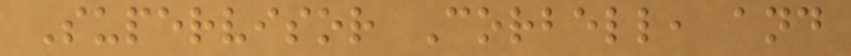Supervisor Corbell, and
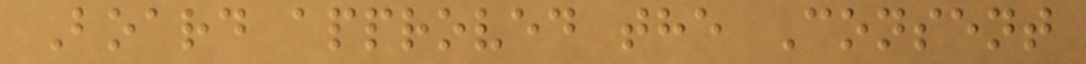Board approved the Consent
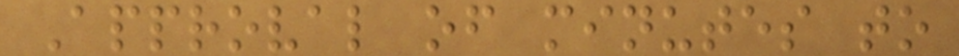Approval of minutes to
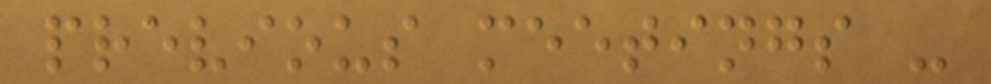previous meetings -
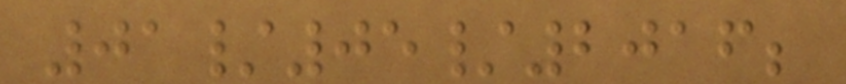01/05/2016;
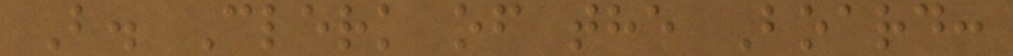B. Clerk of the Board:
